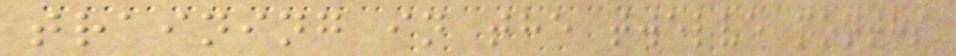training in the twelve months
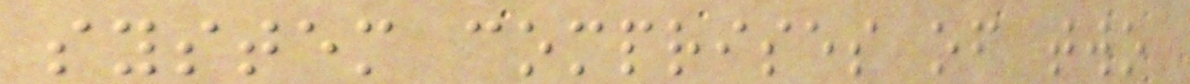system comprises of two
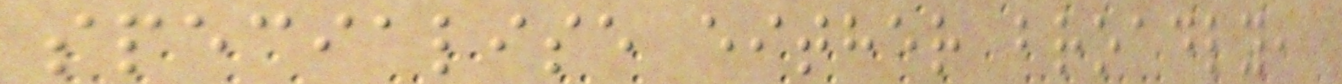specialise either broadly,
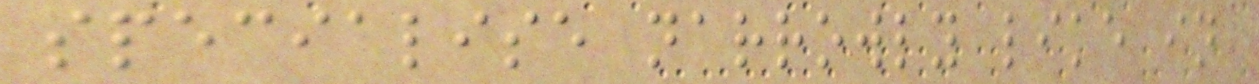specialise narrowly like in
